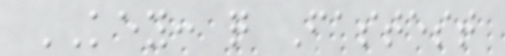KEY: q Fastest
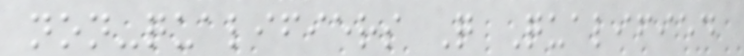non-qualifiers Q Qualified
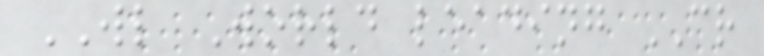WL World leading CR
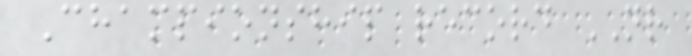Championship record NR
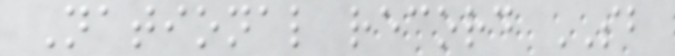National record SB
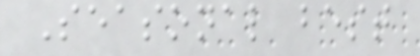Seasonal best
